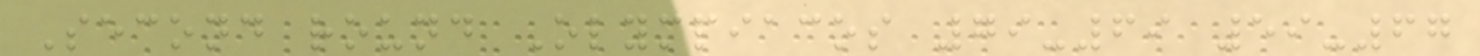Second round Olympiacos 79-69 59-67
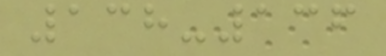138-136
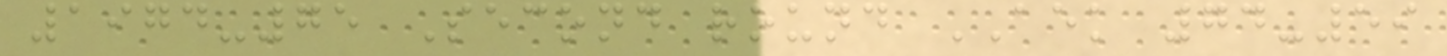1974-75 Second round AEK 74-59
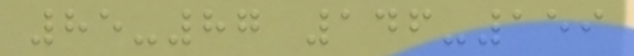85-87 146-159
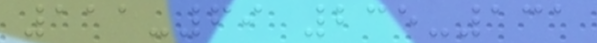111-69 235-131
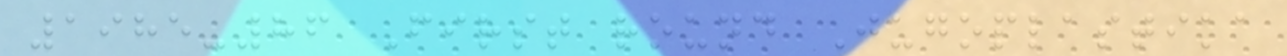1985-86 First round Jugoplastika
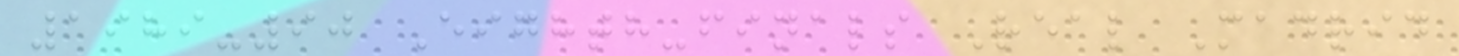1989-90 Eighth-finals Real Madrid
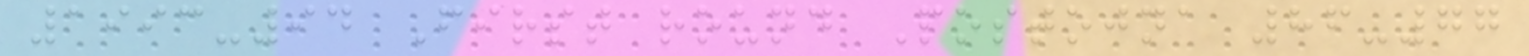1993-94 First round Postojna 86-77
